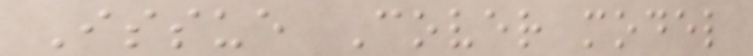Issue Cover model
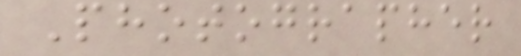Photographer
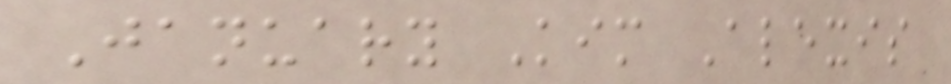January Kim Alexis
